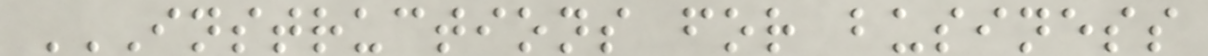INSTRUCTIONS FOR BUSINESS
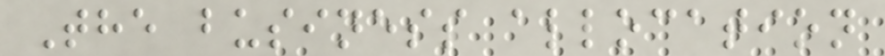The business allocation
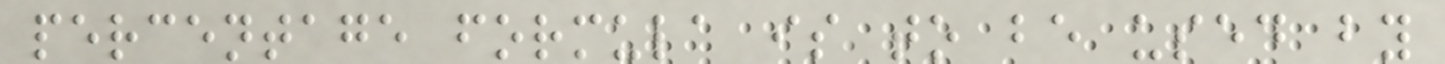percentage formula is to be used by
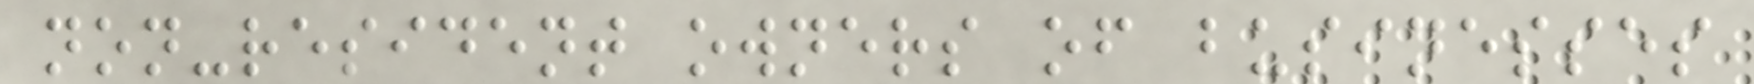non-resident owners of businesses
